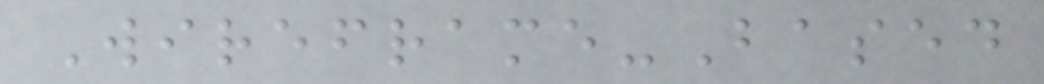Wireframe-Based
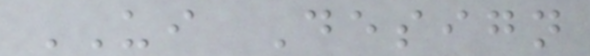UI Design
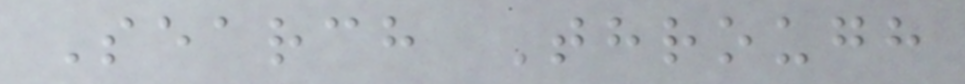Search Through
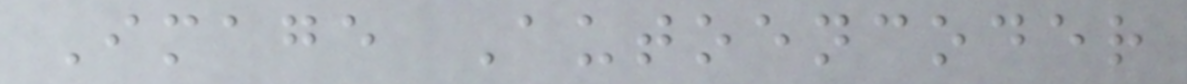Image Autoencoder
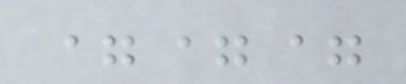===
